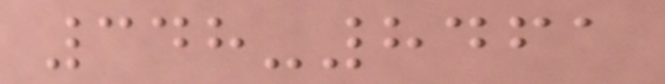348-8461
